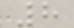8
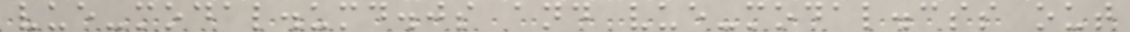vue-modal.umd.js and vue-modal.css out
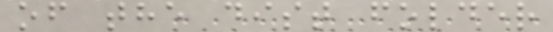of the dist folder
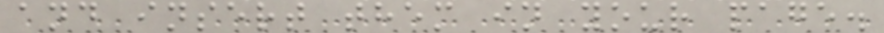and insert them in your page.
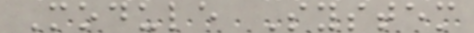Module System
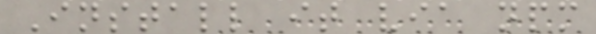Install it via npm
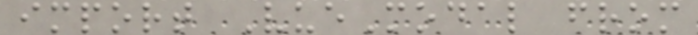import VueModal from
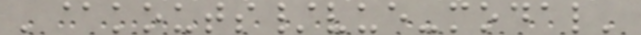'@kouts/vue-modal'
